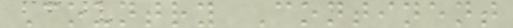Country Continent
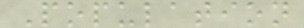Population
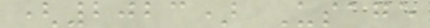(2023) Usage
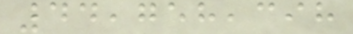44,758,398
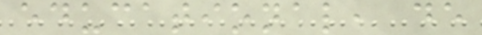educational, de
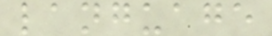language
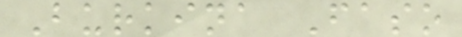Burkina Faso
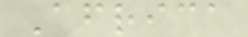Africa
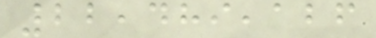22,489,126
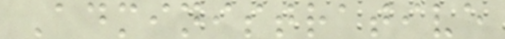Administrative
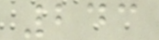243
